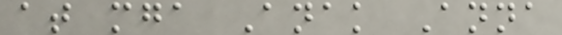at mga Anak Anna
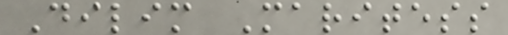Dilim Maritess
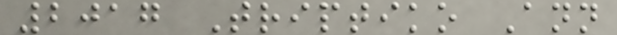2017 Triptiko Ann
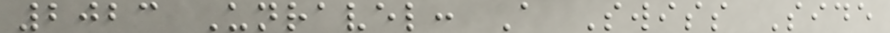2023 Unravel: A Swiss Side
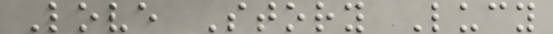Love Story Lucy
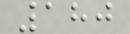180
